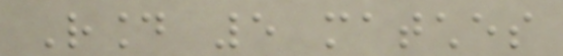Round 5 matches
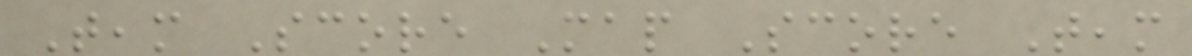Team Score Map Score Team
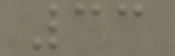33
